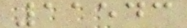11543
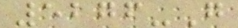5276-G
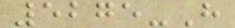5275-H
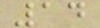14
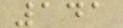141
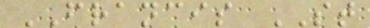FRANCIS ST
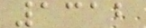1312
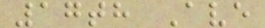17th Ave
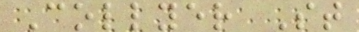Collyer St
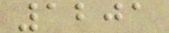1201
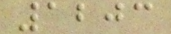1203
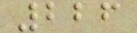226
